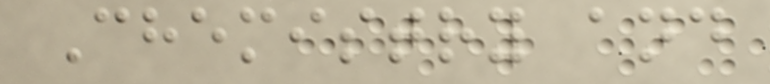Chemistry and
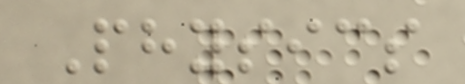Physics
